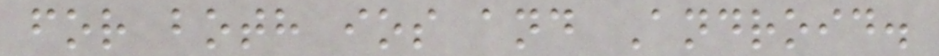for both ios and Android.
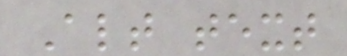Alt text
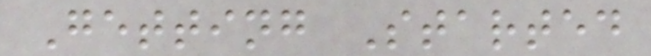Getting Started
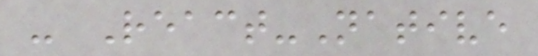- React-Native
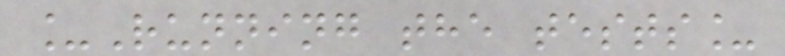_Running the tests_
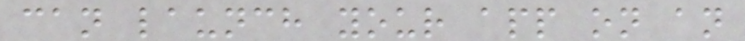can launch your app on an
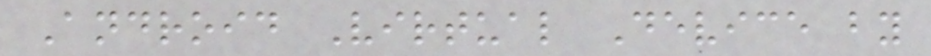Android Virtual Device by
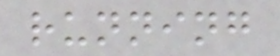running
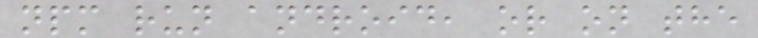npm run android, or on the
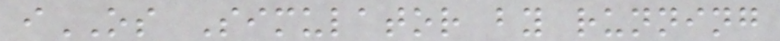iOS Simulator by running
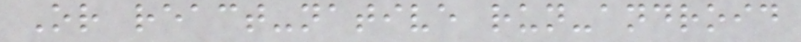Or react-native run-android
